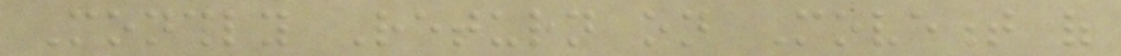Monthly Return on Movement of
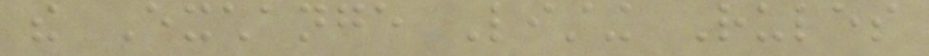the Exchange Listing Rules
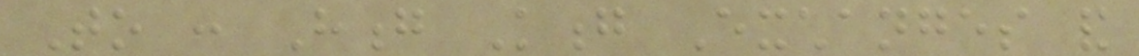To : Hong Kong Exchanges and
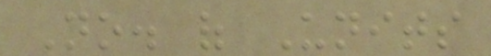No. of Units
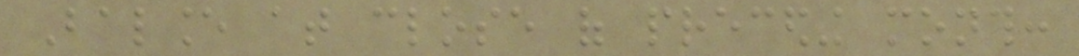Balance at close of preceding month:
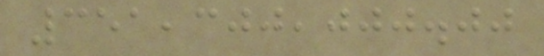351,300,000.00
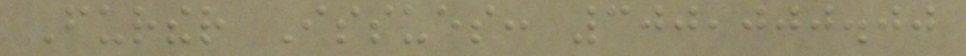Further Issues: 300,000.00
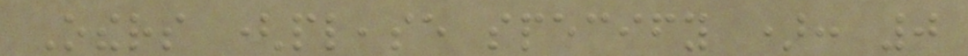Others (please specify ): 0
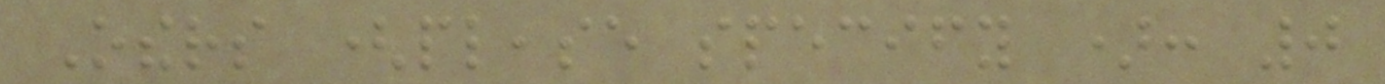Others (please specify ): 0
